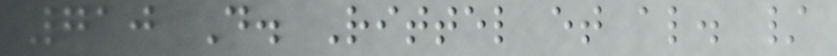710 D. Rittel et al. /
